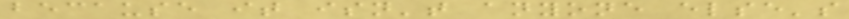because it isn't anyone else's
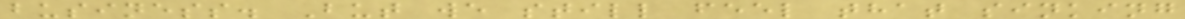business. But we still feel that sinking
